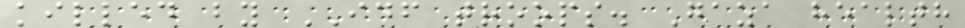killed by IDF troops. Gaza health
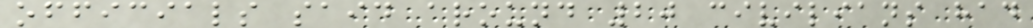officials said around 20 civilians had
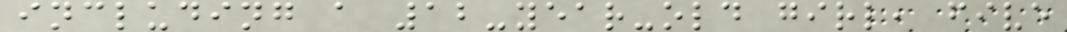including a 12-year-old girl, five
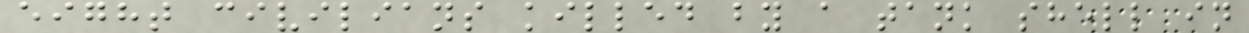eight civilians killed by a tank shell in
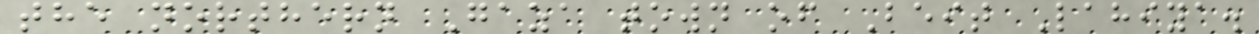the northern Gaza town of Beit Lahiya.
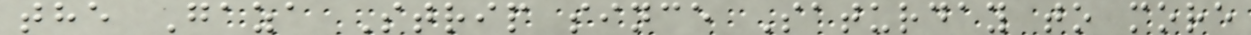the Gaza Strip since Saturday to more
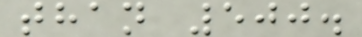than 500.
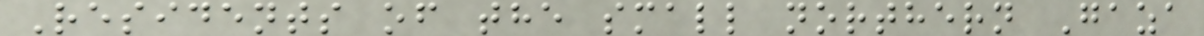Residents of the small northern Gaza
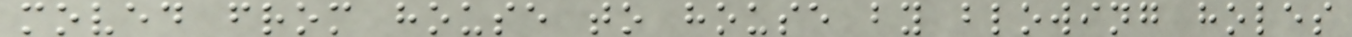moved from house to house by blowing holes
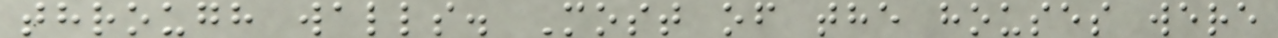through walls. Most of the houses were
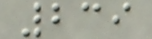239
